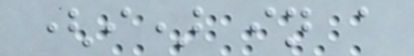(i) in a
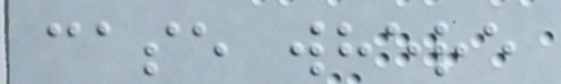case where
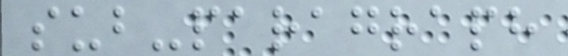sub-paragraph
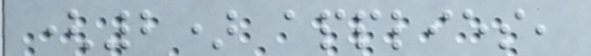(2) applies,
